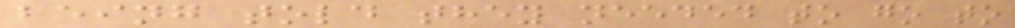being told they needed to go to
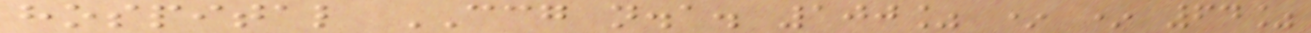hospital CCG n.a. 100% * * 64%
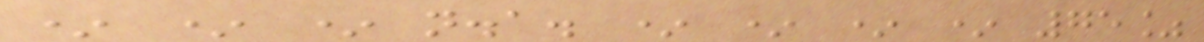* * * n.a. * * * * 75%
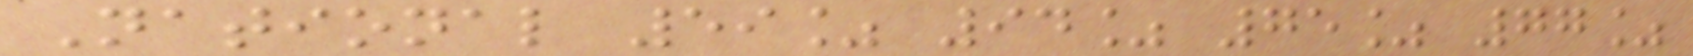National 59% 94% 75% 77%
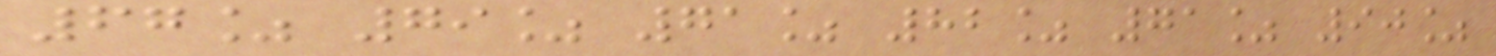67% 79% 71% 82% 71% 90%
